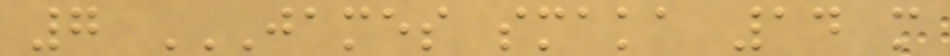7 JAMES SMAKA 14 M
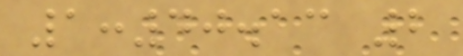1:40.13 2
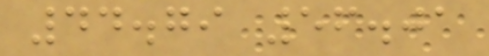44.79 56.01
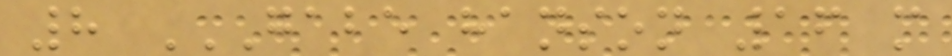8 GABE HANSON 16 M
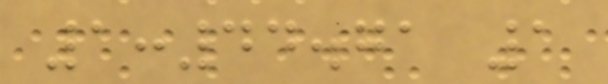1:44.71 1
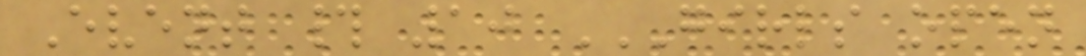Event # 10 GIRLS OPEN
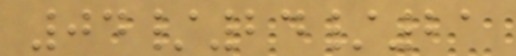04/24/21
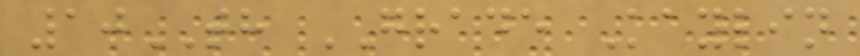10TH GRADE Kaylin
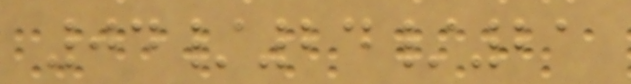04/24/21
